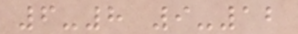6-8 9-12
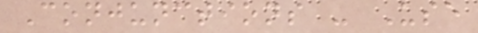Conjunctions - Use
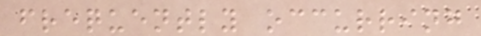frequently occurring
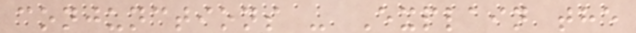conjunctions - Explain the
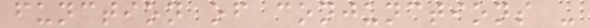function of conjunctions -
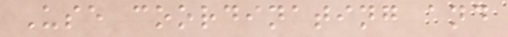Use coordinating and
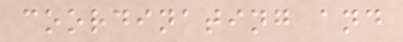coordinating and
